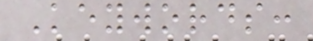Keywords:
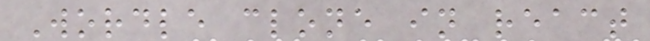Wordle clone in react
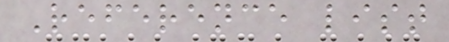Reference list
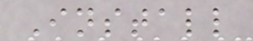Install
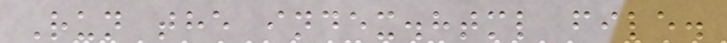Run the index.html file.
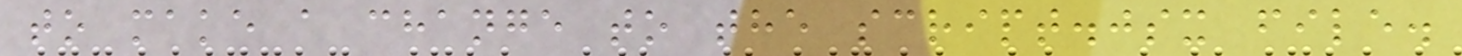to make a change to the script.jsx file.
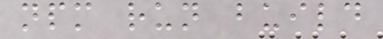npm run build
